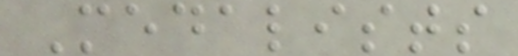Medalists
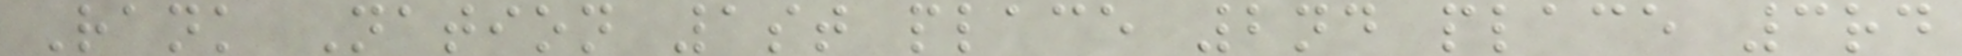Rank Nation 1st place 2nd place 3rd
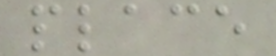place
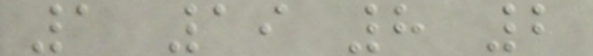1 19 8 2
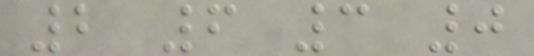2 6 3 0
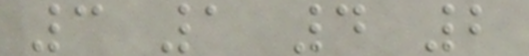3 1 4 2
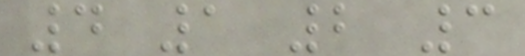4 1 2 3
